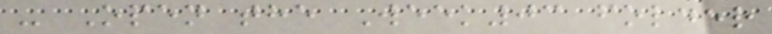- Open the Week03 folder
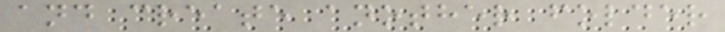and create another folder
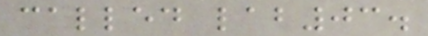called lab03.
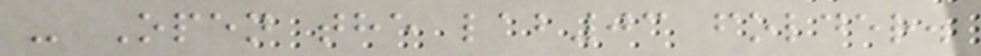- Open the lab03 folder.
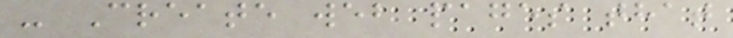- Create web pages that
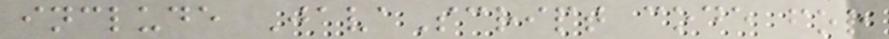include JavaScript code for
